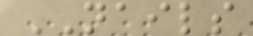NAILS
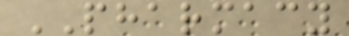PHARMACY
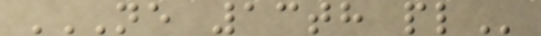NE 13TH PL
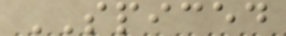SPICED
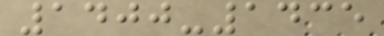1400-1435
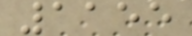1155
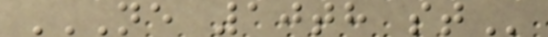NE 10TH ST
